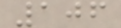106
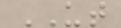UT
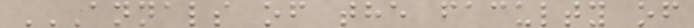ANNALS OF THE FACULTY OF
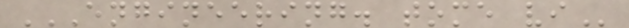ENGINEERING. TOME VI
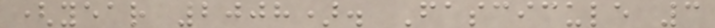(year 2008). Fascicule 3
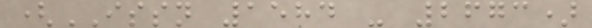(ISSN 1584 - 2673)
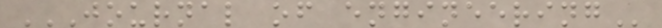JOURNAL OF ENGINEERING
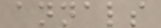annals
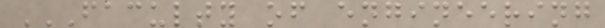FACULTY OF ENGINEERING
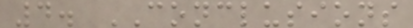4. CONCLUSIONS
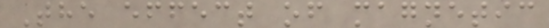The effect of magnetic
